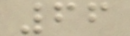66
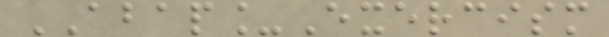ABAP_Exercism
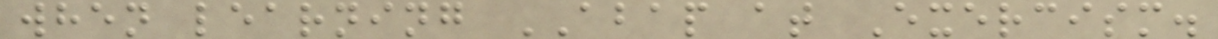when learning ABAP at Exercism.
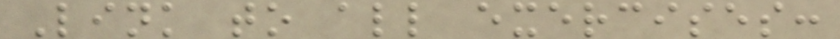Link to all exercises:
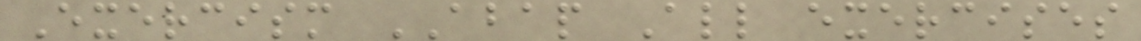Exercism ABAP All exercises
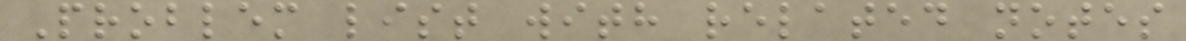Problem list with related notes
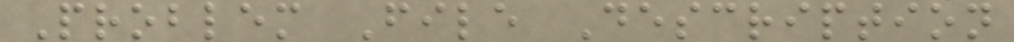Problem File Description
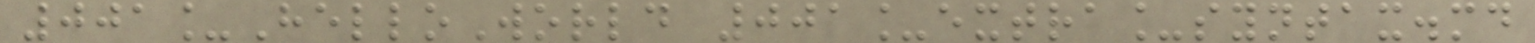001_HelloWorld 001_extra_syntax.md
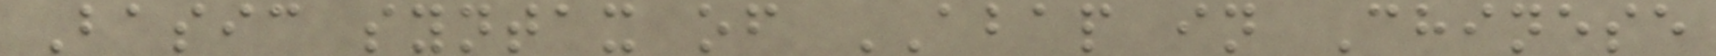Basic syntax of ABAP in Chinese
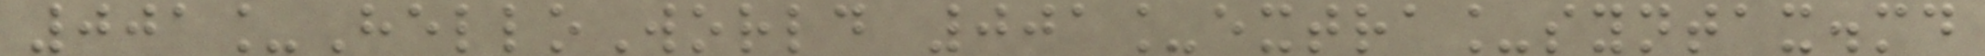001_HelloWorld 001_extra_syntax.md
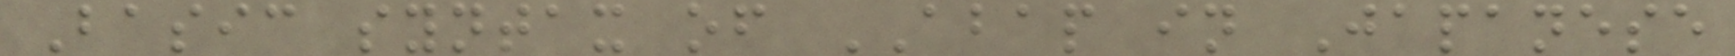Basic syntax of ABAP in Japanese
